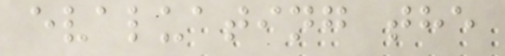evaluating the
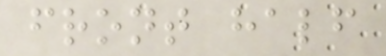front half
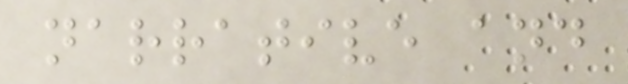narrative and
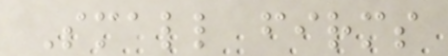Small firms
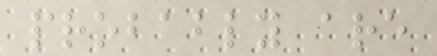probably are
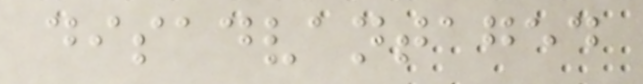disadvantaged
